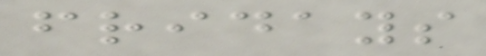fridays
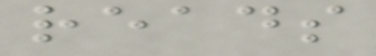reads
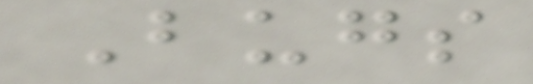Bugs
